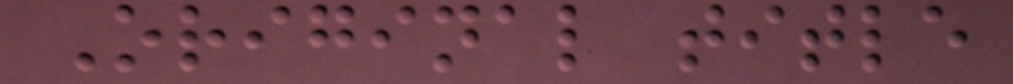Original title
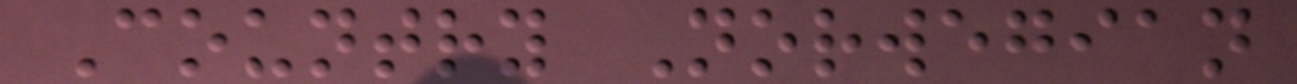Country Norwegian
